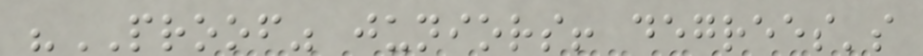"PROOF" juniors! degrees's
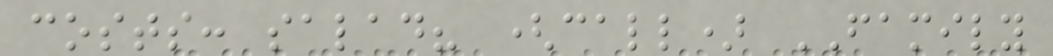costs: salad? (call) FAMILY
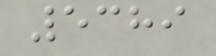5389
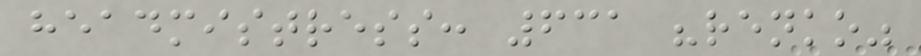headmistress: 631 "renko"
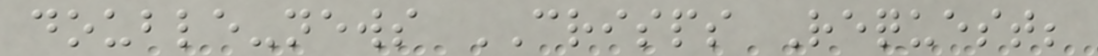double-news CRISPS Request;
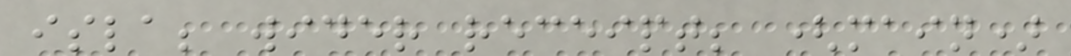isla; wider receipt; (main)
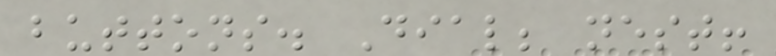buttons. Dial; nest!
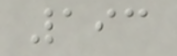193
